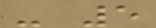- 5
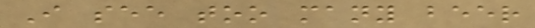I see too many beer
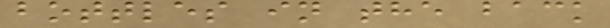bottles in the back
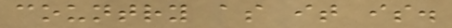country as it is.
